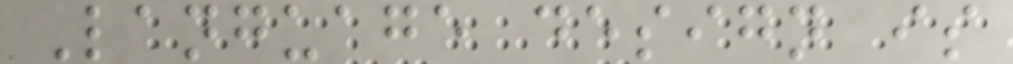Language design is
